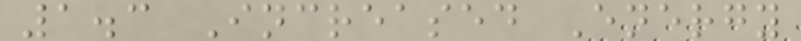1.3 Increased Energy
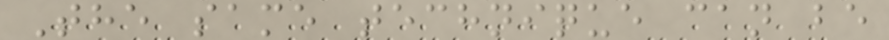The same technique can be
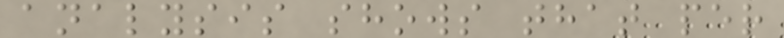analysis shows that per
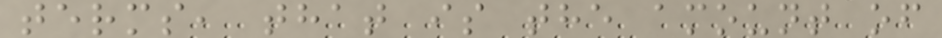terms, that is the amount of
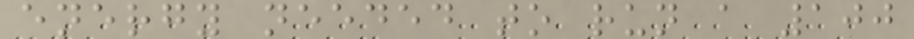energy needed to run a 100
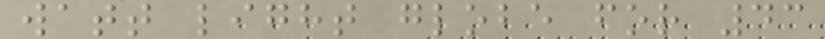watt light globe for 43
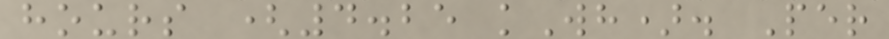hours (4.25 kWh). Per
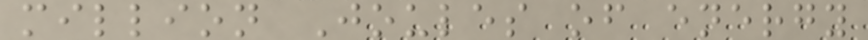million Joules of energy
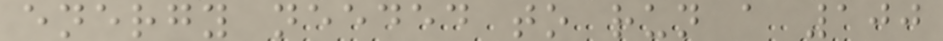energy needed to run a 100
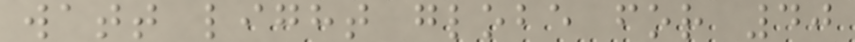watt light globe for 40
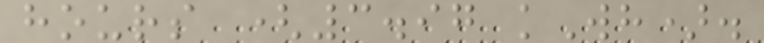hours (3.97 kWh).
